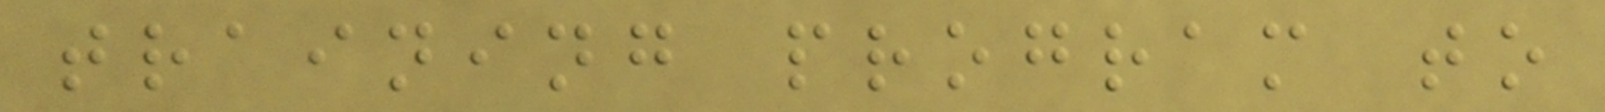training program to
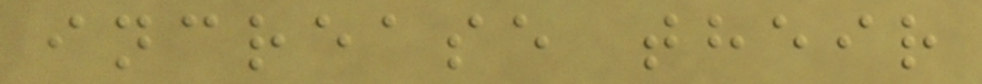increase their
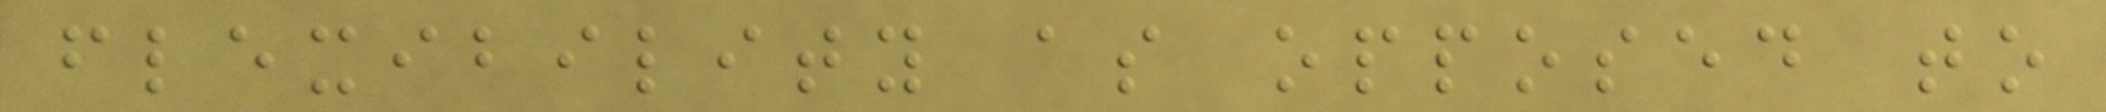flexibility as opposed to
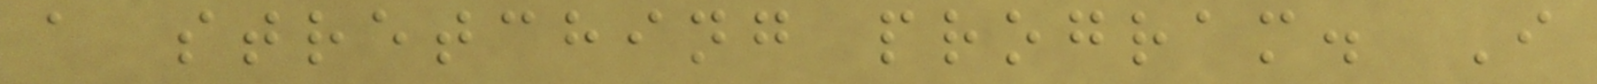a stretching program. I
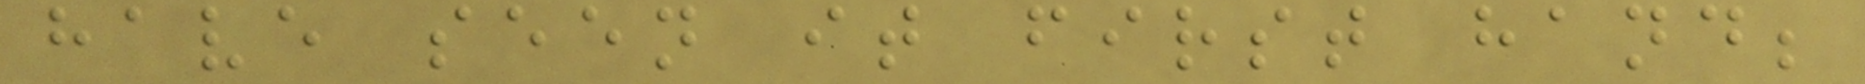have seen it first hand;
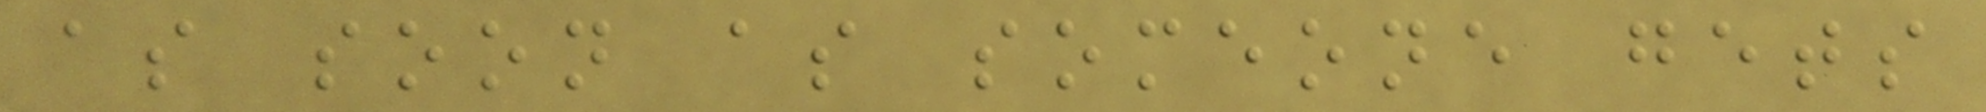as soon as someone gets
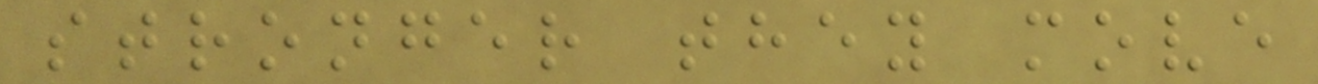stronger they move
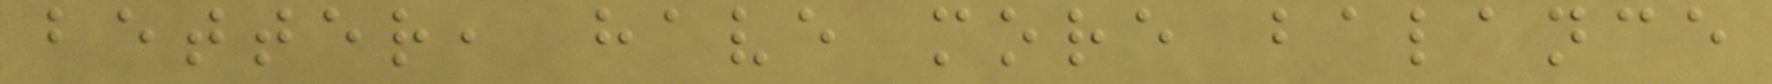better, have more balance
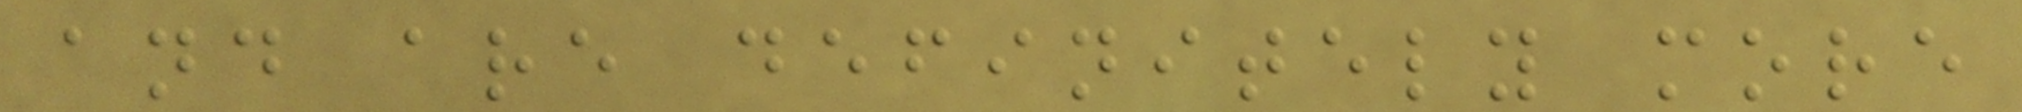and are definitely more
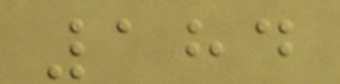184
